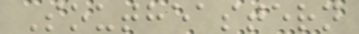Southeastern
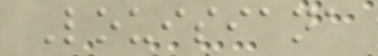Louisiana
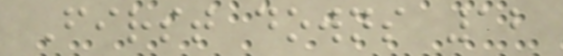First downs 12
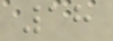18
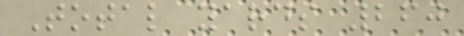Total yards 260
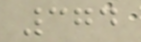374
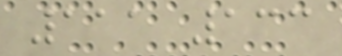111 133
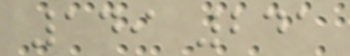149 241
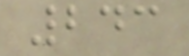243
